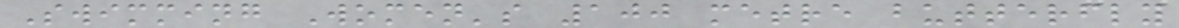Swimming Women's 100 metre butterfly
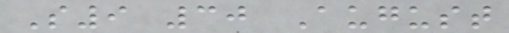S9 30 August
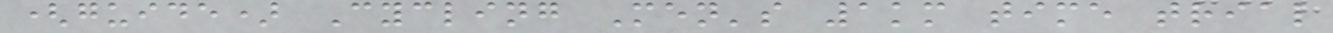(guide) Cycling Men's 1km time trial
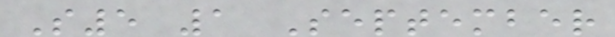S5 1 September
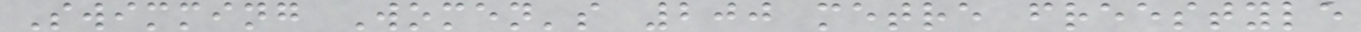Swimming Women's 200 metre freestyle
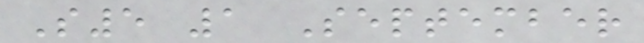S5 1 September
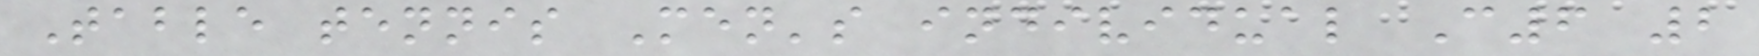Table tennis Men's individual C6 2
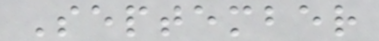September
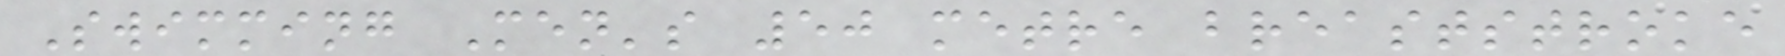Swimming Men's 50 metre breaststroke
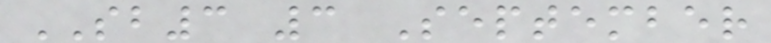SB3 3 September
